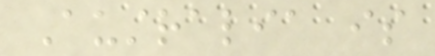Australia is
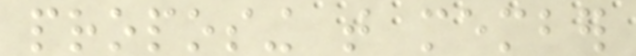proposing that member
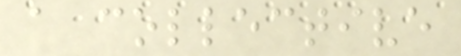a collective
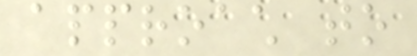approach to
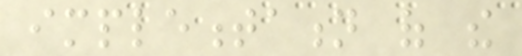implementation of the
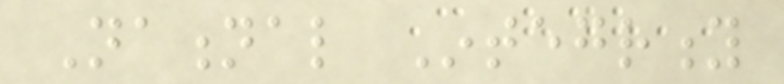National Integrity
